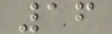16
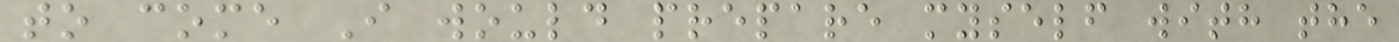to come I would prepare myself with the
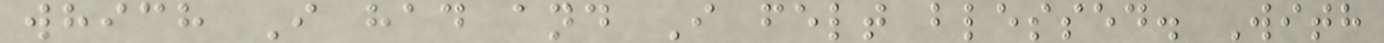which I had and I felt blessed. With
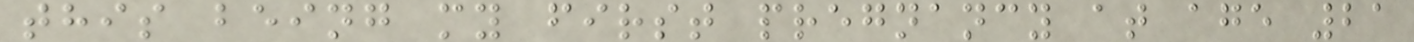this being my first pregnancy at age 21
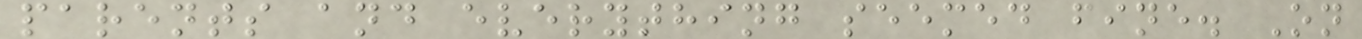parents and everything seemed fine. On
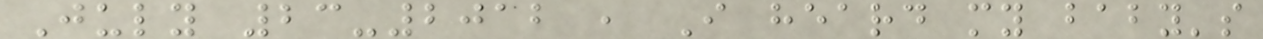July 23-2012 , I heard my baby's
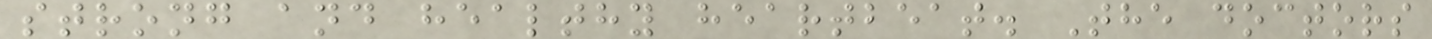strong and healthy heartbeat. The doctors
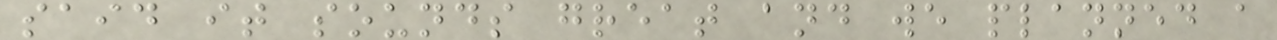said it sounds great and we planned a
